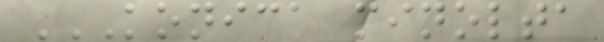KONICA MINOLTA
